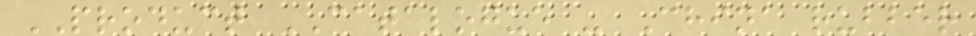PRODUCT CATALOGUE - China rubber
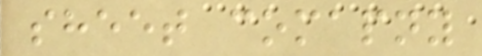sheet comapny
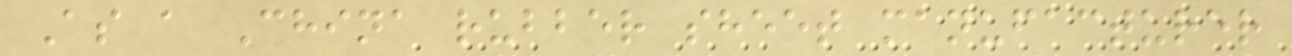As a China rubber sheet manufacturer
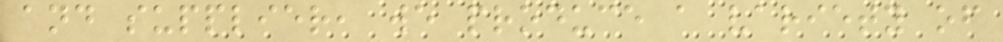and supplier, we produce a variety of
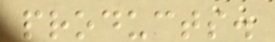products.
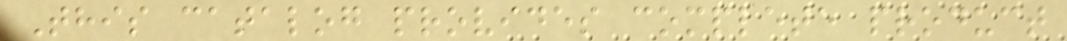This catalog provides complete product
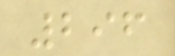296
